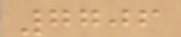7706
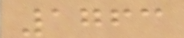1763
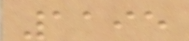1195
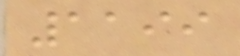1199
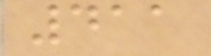411
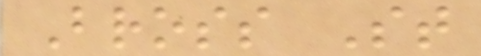Bross St
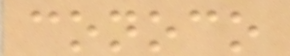conoco
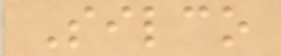Silco
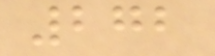272
